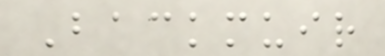Backmuir
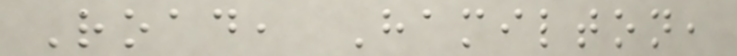Road, Hamilton,
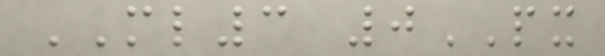ML3 0PX
